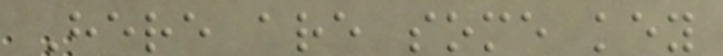Here are some key
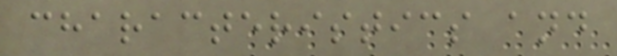characteristics and
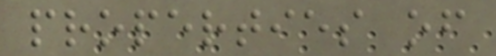properties of
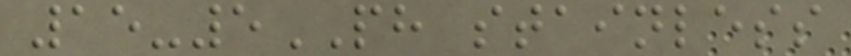15-5PH stainless
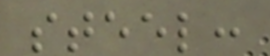steel:
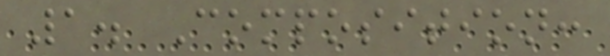1. Composition:
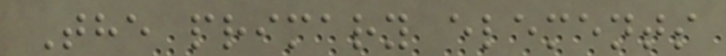The primary elements
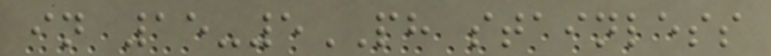in 15-5PH stainless
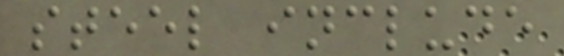steel include
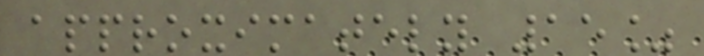approximately 15%
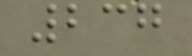237
